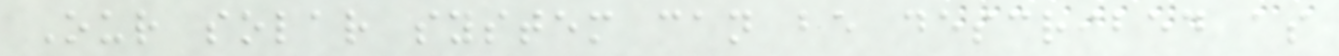Our solar system can be described as
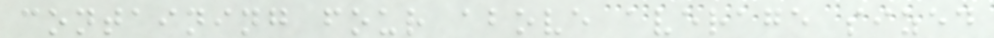containing four above average sized
